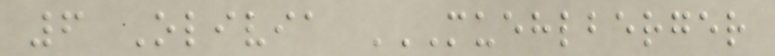6 Olivia MUEHLBERGER
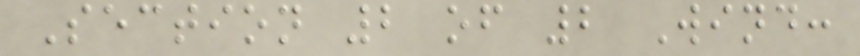Section 2 of 2 Wind:
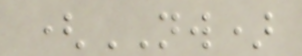(NW)
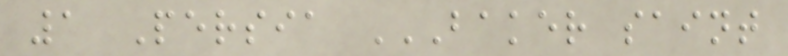1 Persia BAKER SAINT
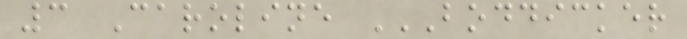3 Caroline BODDICKER
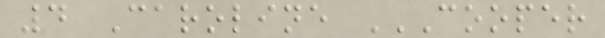4 Caroline COOPER
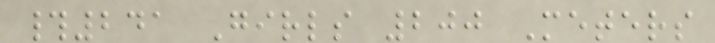#241 Girls 200 Meters
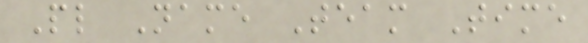Pl Name Team Time
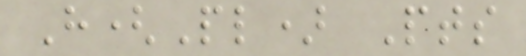H(Pl) Pts
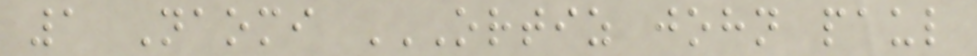1 Naomi ORTIZ JOHN PAUL
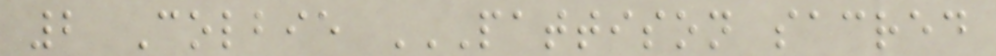2 Colbie PATTISON SACRED
